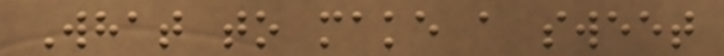What to make a sweet
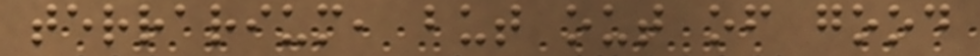terrarium, but out of good
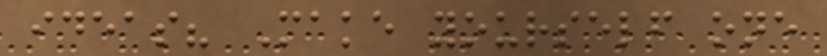ideas? Make yourself one
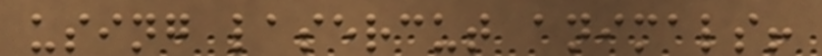using lasercut animals!
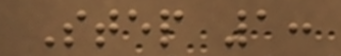Step 1:
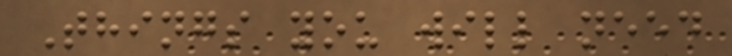Things you will need
